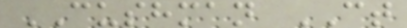CUSHMAN CT
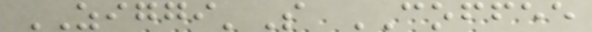ZIGGI'S COFFEE
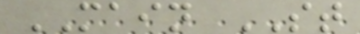MAIN ST
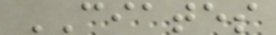CIATES
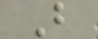B
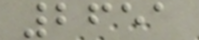2651
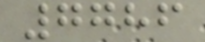7786
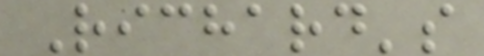Richard's
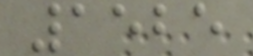1525
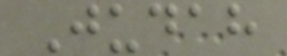Judah
